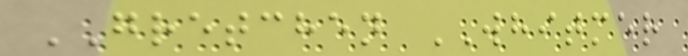GRETCHEN WHITMER
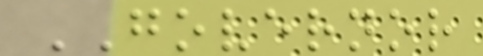GOVERNOR
